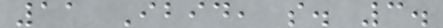11 Ibid, s. 3.
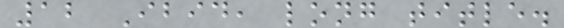12 Ibid, long title.
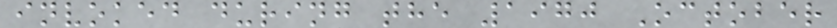invoked during the 1970 October
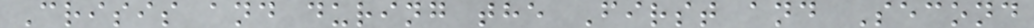Crisis and during the First and Second
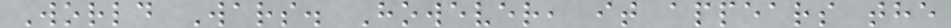World Wars. However, it appears the
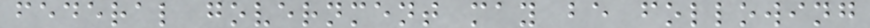federal government may be following
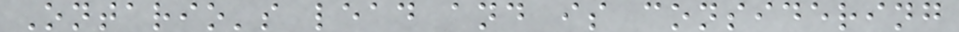Ontario's lead and is considering
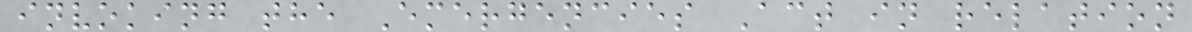invoking the Emergencies Act in relation
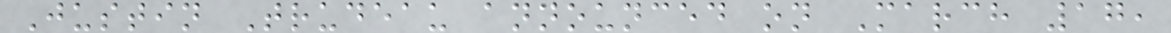Justin Trudeau announced on March 17,
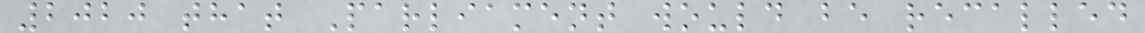2020 that Parliament would be recalled
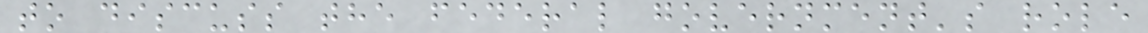to discuss the federal government's role
